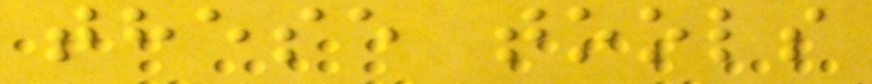these tools
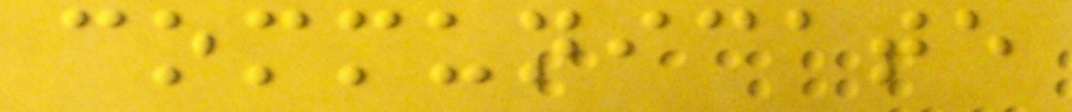communicate
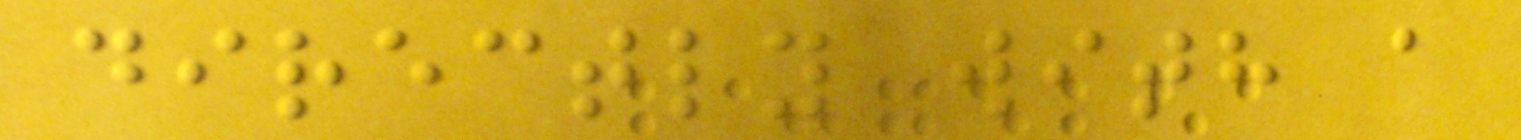directly with a
